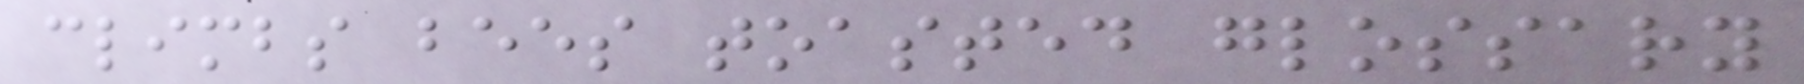climbs bees toasted glossary
